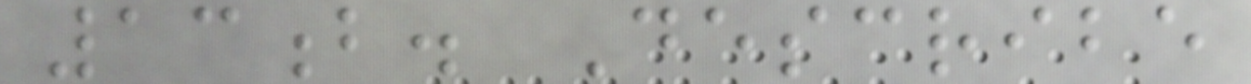13b. Describe
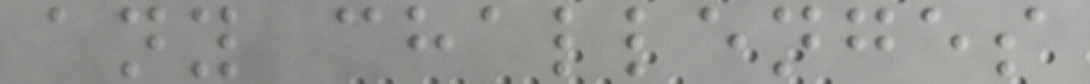any challenges
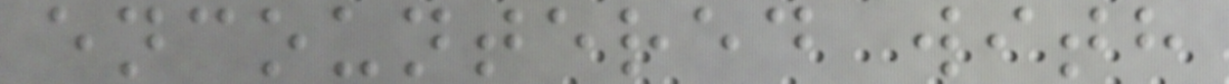encountered with
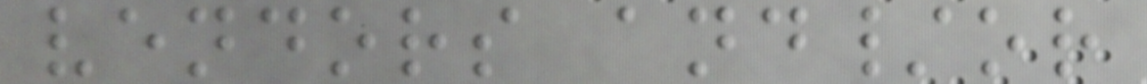vendors and/or
